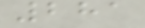281
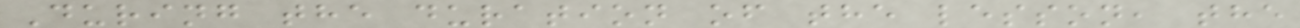During the duration of the lesson, the
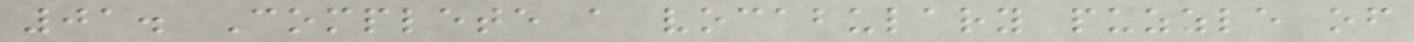01. Complete a vocabulary puzzle of
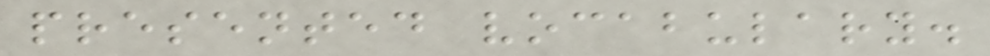presented vocabulary.
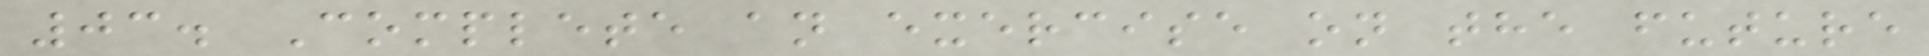03. Complete an exercise on the future
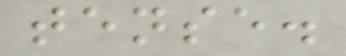tense.
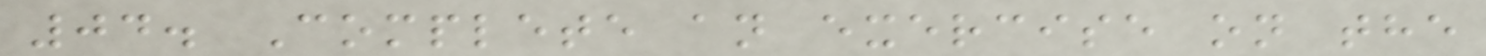04. Complete an exercise on the
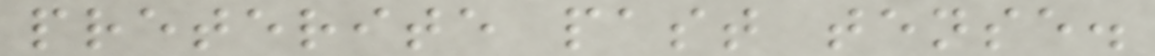preterite past tense.
